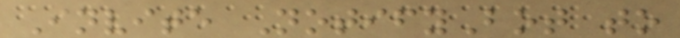Invite NotifyBot to
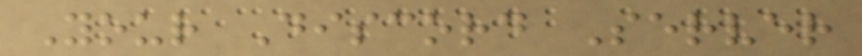Your Discord Server
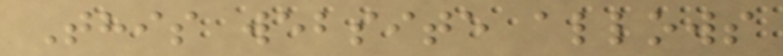This website allows
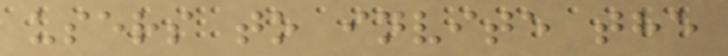users to invite the
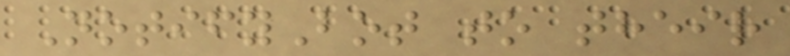NotifyBot to their
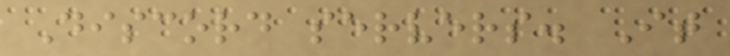Discord servers. It
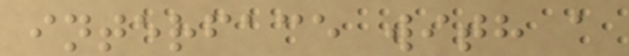interface with a
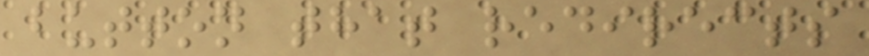button that redirects
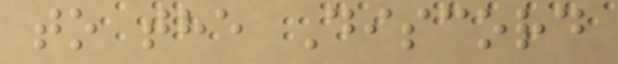to the Discord
